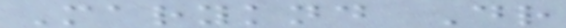Maryknd Dr
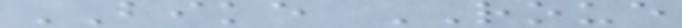BIKE ROUE
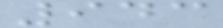943
